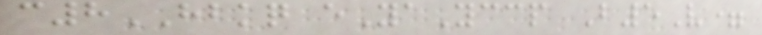c8HBKQ eYaYccp B5V=
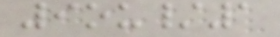9ou/1
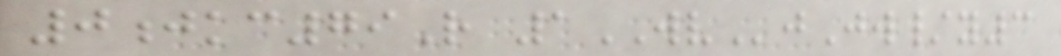0jkc79R 1WVjJw/y3
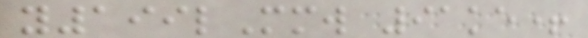y199lMmw 91ke+
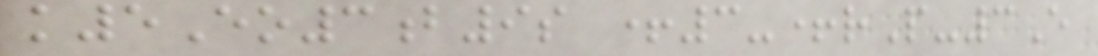k5Eo3b9s +3-+rP-3E
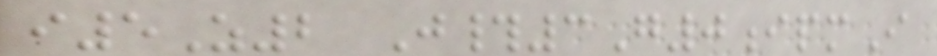i5Z2 J#3G0ipmI
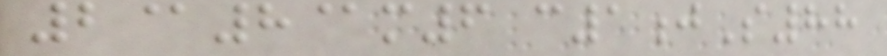2@8@m6 c1jS88
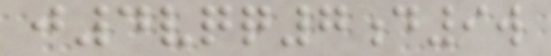j4vqq7d9w
